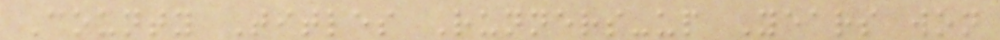County Titles Runners-up Years won
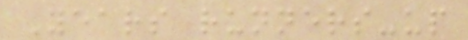Years runners-up
